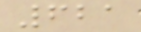621
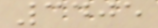3405
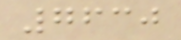7630
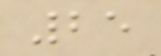25
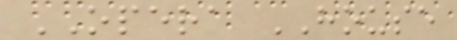OPERA HOUSE
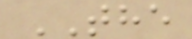THE
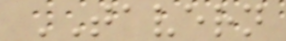TAVERN
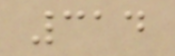314
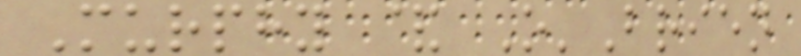Murphy & O'Brien
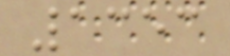1353
